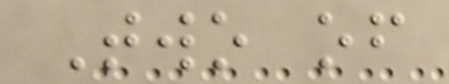Two of
